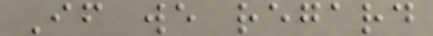If we regard
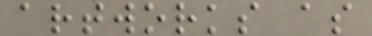artworks as
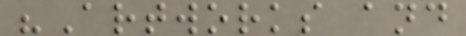"Artworks and
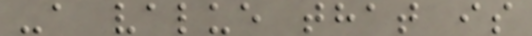-a value that is
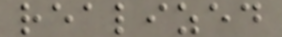realized
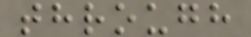through
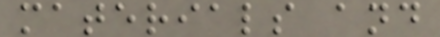materials and
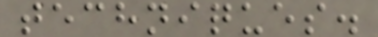techniques.
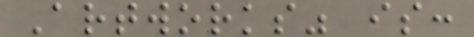Artworks" is:
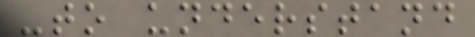-to understand
